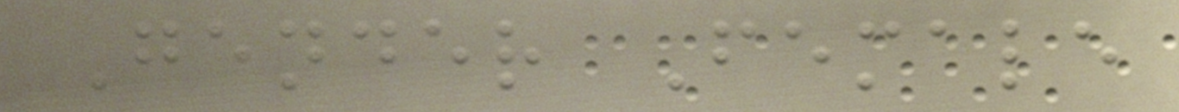Gender Female
